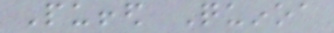Puffed Quinoa
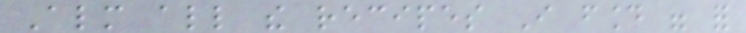Almost all the recipes I found were for
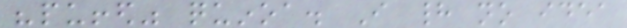"puffed" quinoa. I had no idea
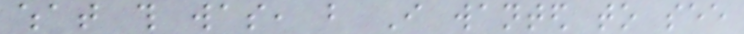what this was, but I wanted to see
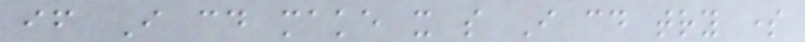if I could make it so I could try some
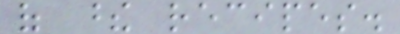of these recipes.
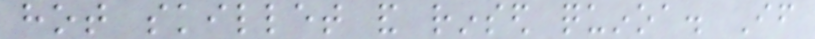hot skillet and rinsed quinoa. If
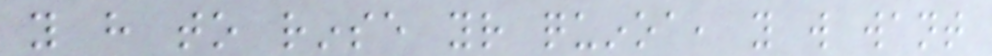you have to rinse your quinoa, you will want
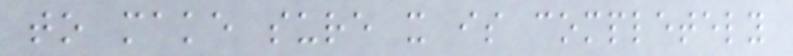to make sure it is completely
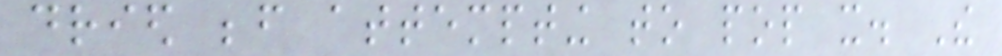dried before attempting to pop it. The
